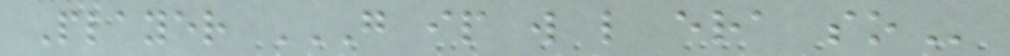Player G IP W L ERA SO
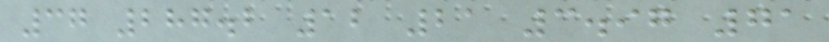37 287.2 12 21 3.97 71
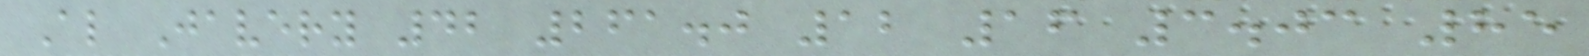Al Javery 42 261.0 12 16 3.03 85
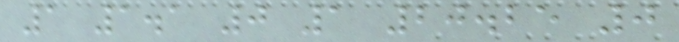1 1.1 0 1 20.25 0
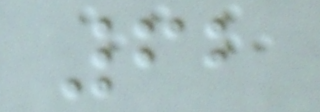62
